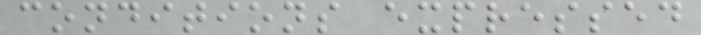conditions expressed
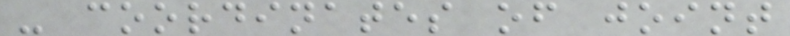- coordinates of joint
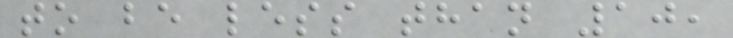to be less than 10,
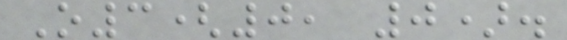O3(0, 0).
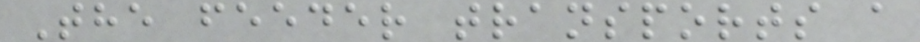The feeder transports a
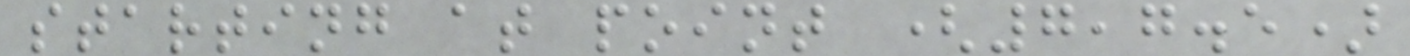starting at point (7,7.5)
